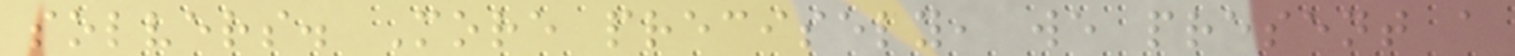solvers. More precisely, we present a
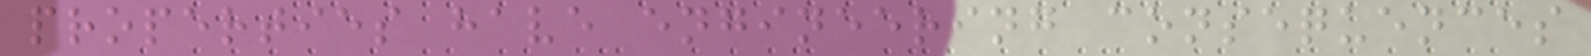properties have engineering consequences
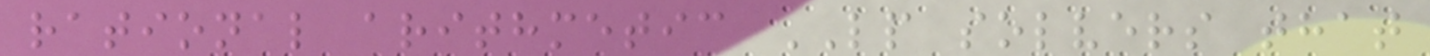rational arithmetic LP solvers that
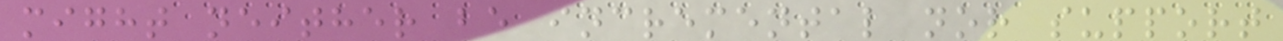might neither be incremental nor support
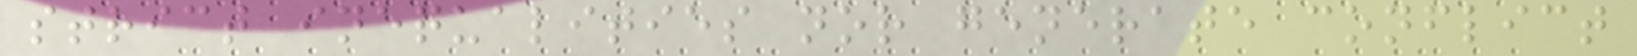strict inequalities nor generate conflict
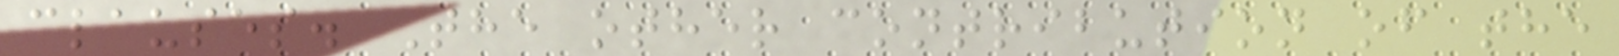clauses. The other contribution of the
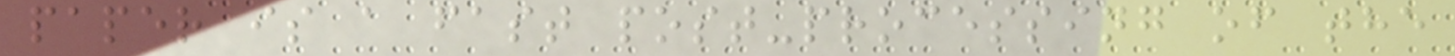paper is a fast post-processing of the
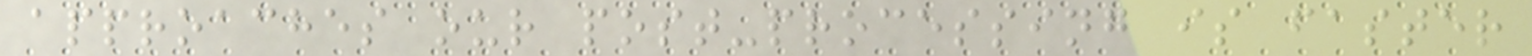approaches our post-processing is faster
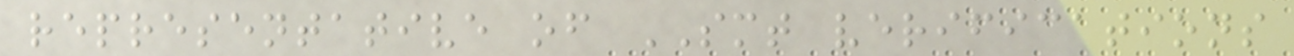representative of SMT verifications
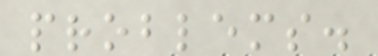problems.
